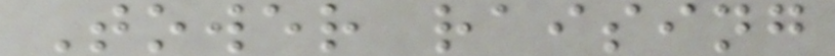Tower raising
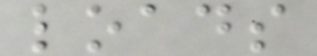loads
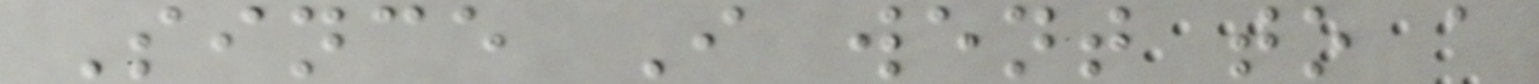Since I went to a
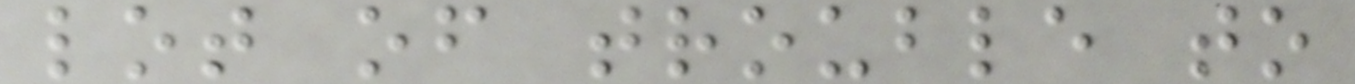lot of trouble to
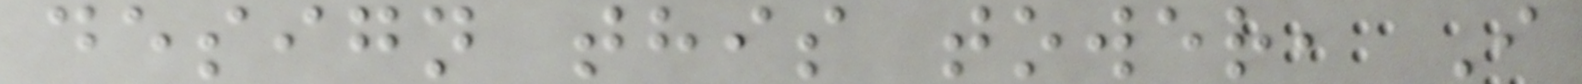design this tower, I
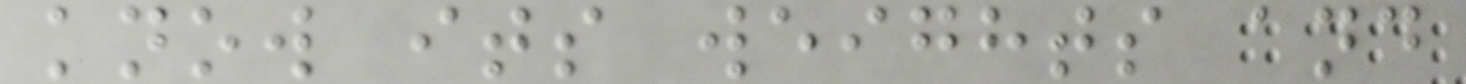know its weights and
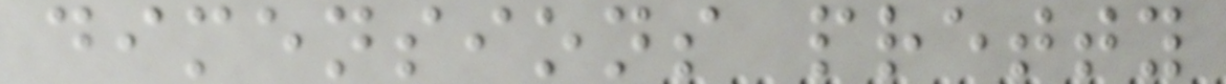dimensions pretty
